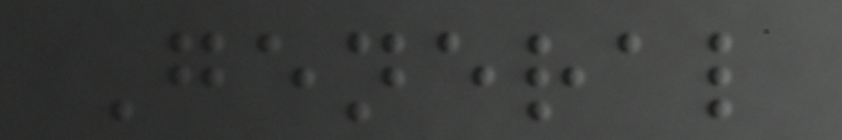General
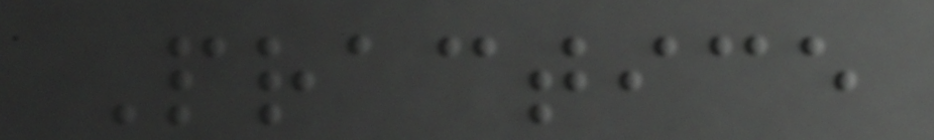Practice
